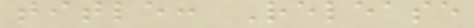title: Release
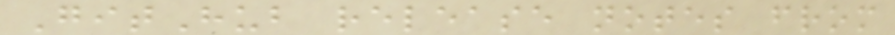GitHub release notes from
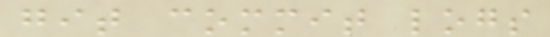git commit logs
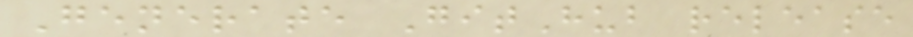Generate GitHub release
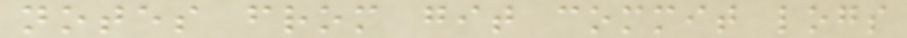notes from git commit logs
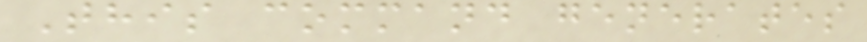This command generates
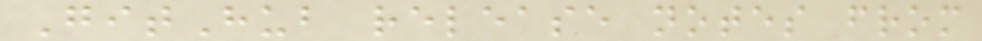GitHub release notes from
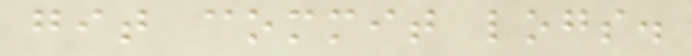git commit logs.
